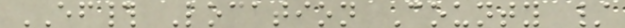EF# Location County /
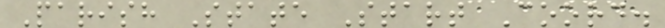Parish State Start Coord.
